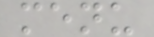menu
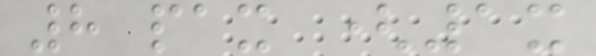8 pax (1x
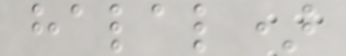halal)
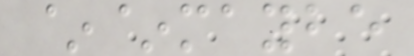~~maybe
